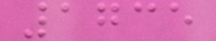1735
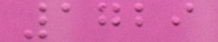1729
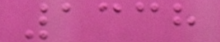1338
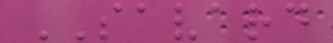SAVARD
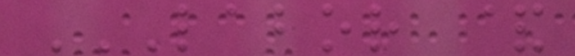LABOR &
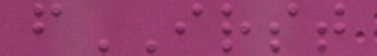fIRST
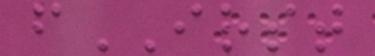fIRST
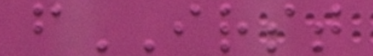fIRST
